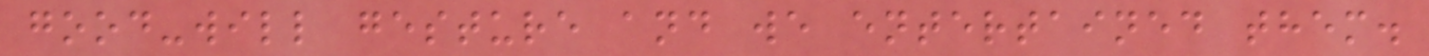good-will gesture and we entertained them.
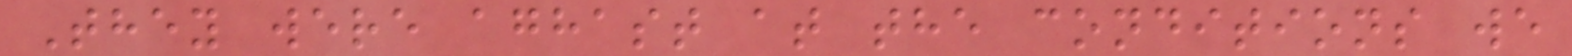They were aghast at the conditions we
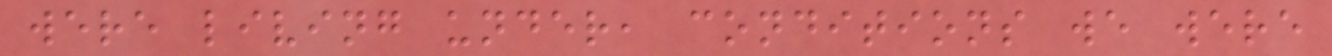were living under, conditions we were
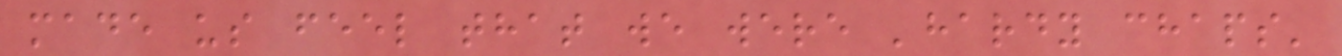made us feel that we were 'hardy chaps'
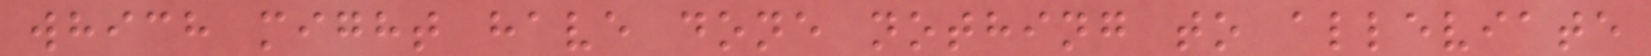which might have done nothing to alleviate
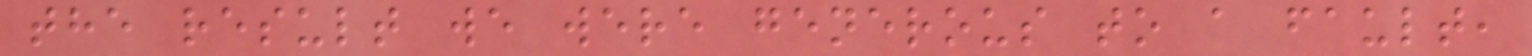the result we were generous to a fault,
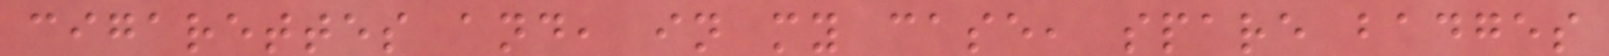cigarettes and, in my case, spare badges
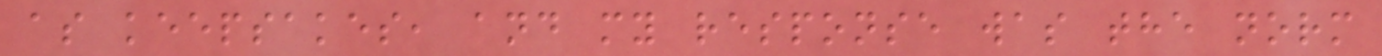as keepsakes, and my response was the norm
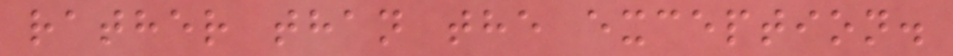rather than the exception.
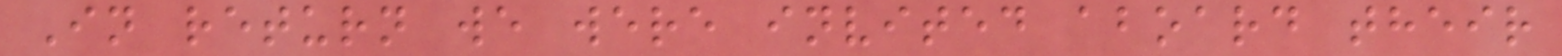In return we were invited aboard their
